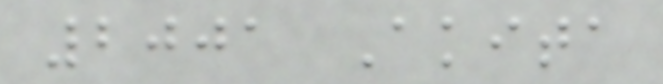2001 Akita
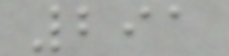291
